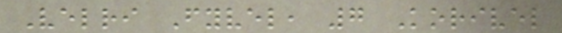Velri Fyvel, 7 Korivel
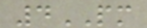4PM
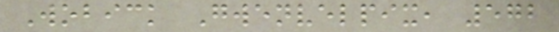Wobick Gwenvelpix, 572
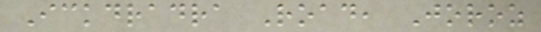Ickdradra Road, Joroz
